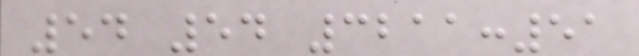54 54 3211:51
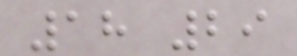18 29
